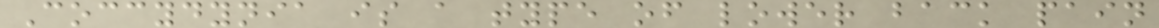Coccydynia is a type of lower back pain
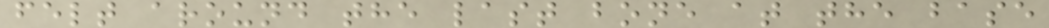felt around the last bone at the base
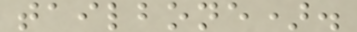tailbone).
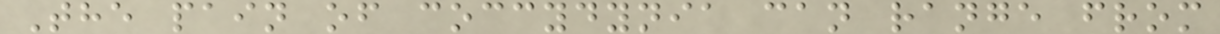The pain of coccydynia can range from
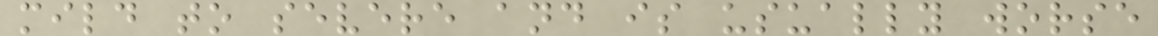mild to severe and is usually worse
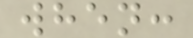when:
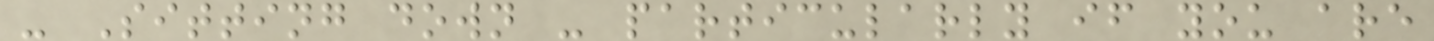- Sitting down - particularly if you are
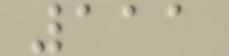111
